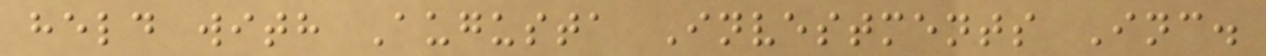held with Augusta Investments Inc.
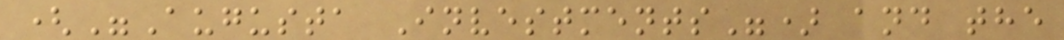("Augusta Investments") and the
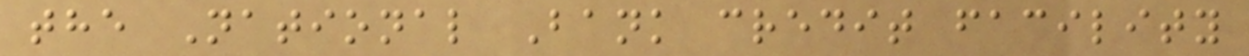the National Bank credit facility
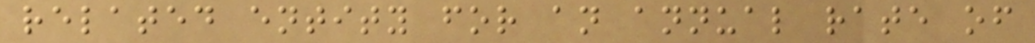related entity for an annual rate of
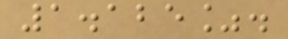1.125%.
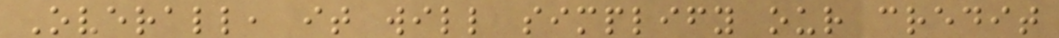Overall, it will simplify our credit
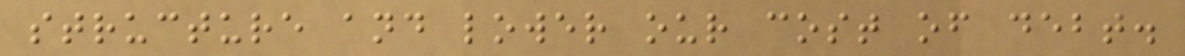structure and lower our cost of debt.
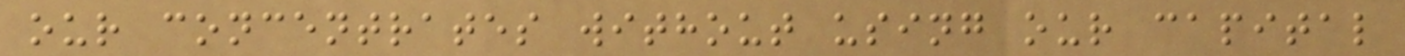our concentrates without using our capital
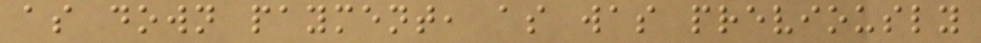as down payment, as was previously
